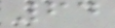64
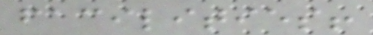facilities!
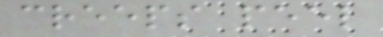creeps peel
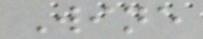Wine
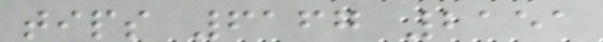tips 6167 2151
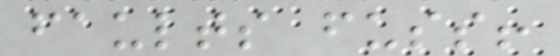faults fuss!
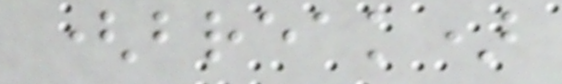(break)
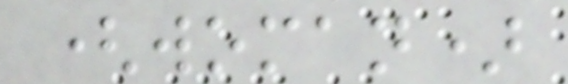(woman)
